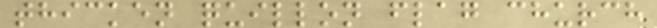thicken quillon flag church
